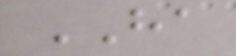HA
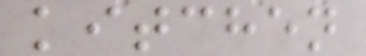kitchen
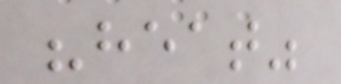"heat"
